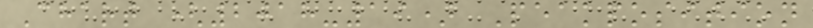Chart (2018-19) Peakposition
